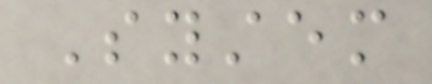System
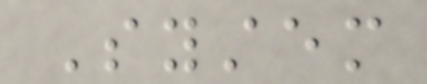System
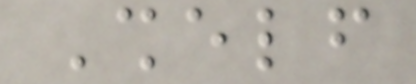Shelf
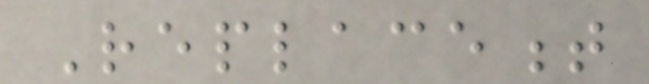Replacement
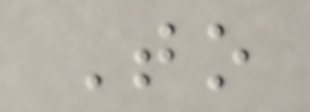To
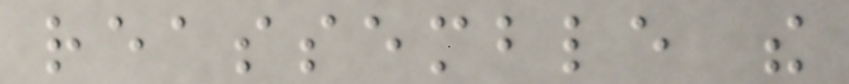reassemble the
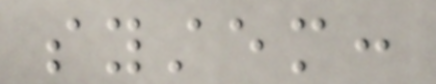system:
